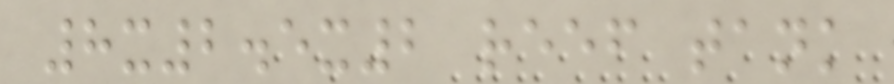8x2.5x2 reef tank
